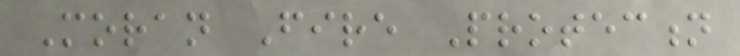Moran Fire Protection
